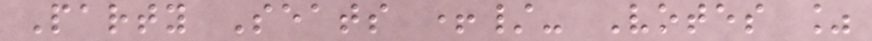Party Seats +/- Votes %
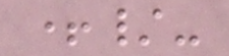+/-
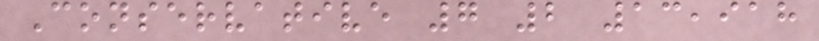Conservative 7 2 13,918
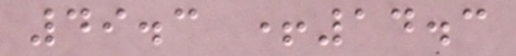49.3 +14.3
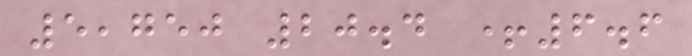5,750 20.4 +6.6
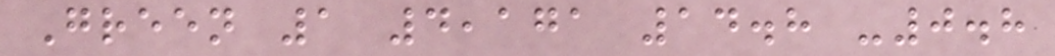Green 1 4,171 14.8 -0.8
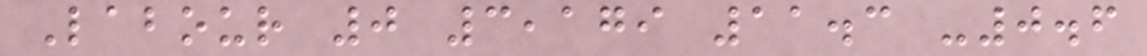Labour 0 3,179 11.3 -0.6
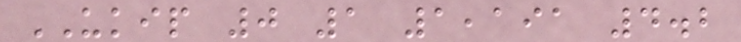UKIP 0 1 1,191 4.2
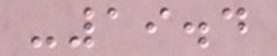-19.4
